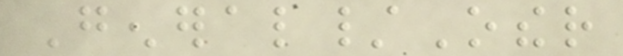General/Other
